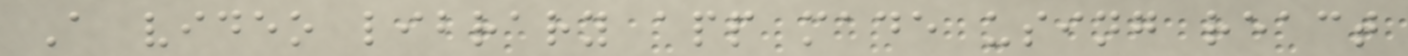A video library app made using react
